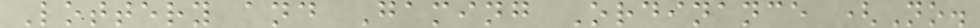Lottery and Gaming Ordinance (No.
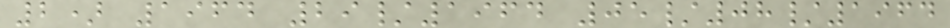2) 1964 29/1964 05/08/1964
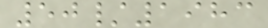50/1983
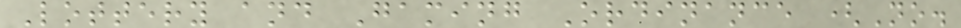Lottery and Gaming Ordinance (No.
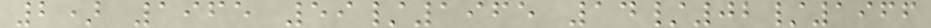2) 1965 59/1965 14/02/1966
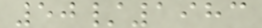50/1983
